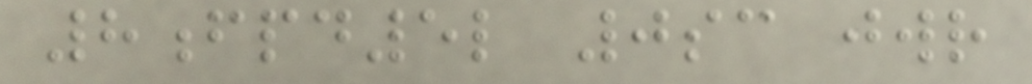8fpd5l 0sc jwr
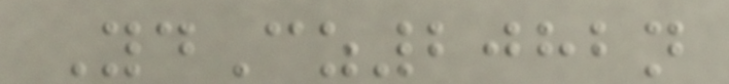YdCz2082n
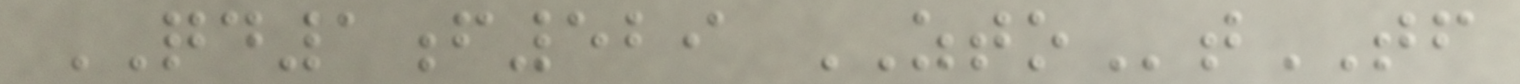QD1f529 ZTOtTF
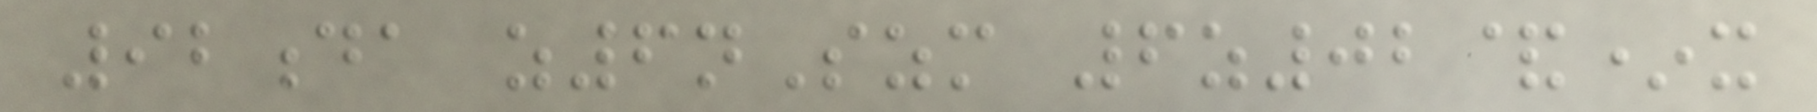92da z6nSzm 6z02&*x
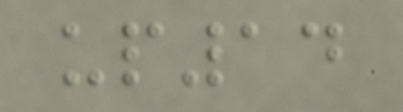up14
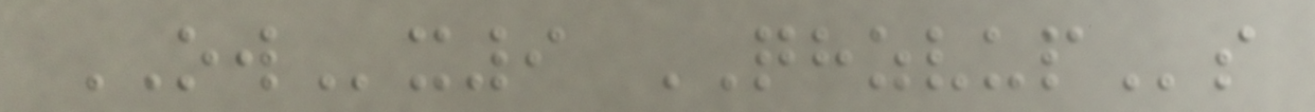OWx9 QHZVUPs
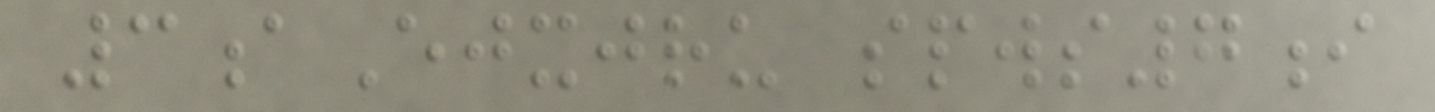3aEjxjru spws7i
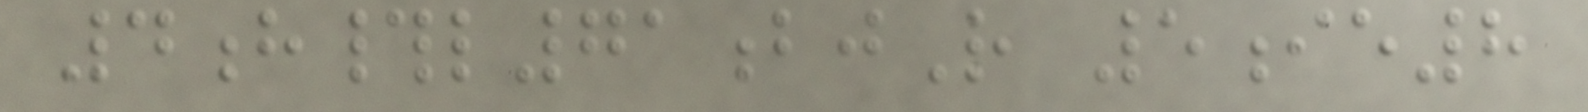4h#l71bjR 5ie8
